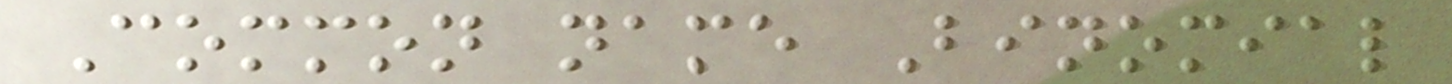Common name Binomial
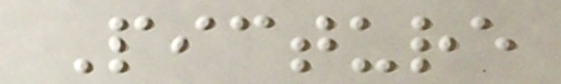Picture
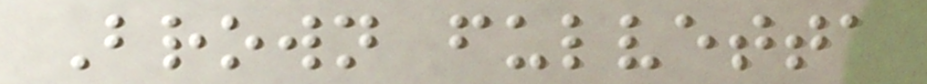Brown fulvetta
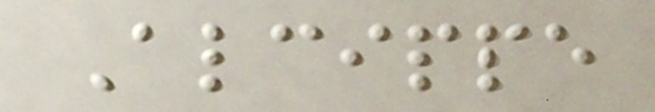Alcippe
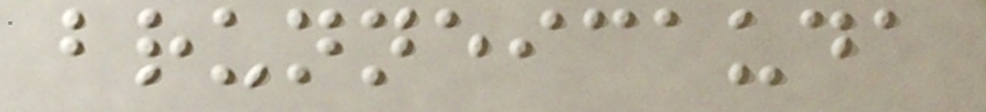brunneicauda
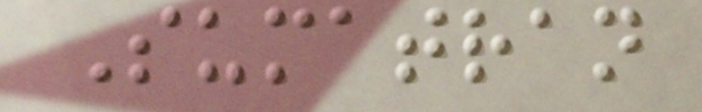Sumatran
